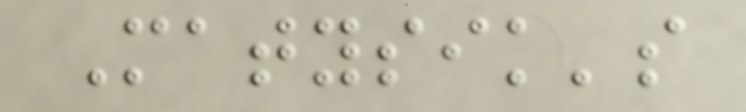Matysik's
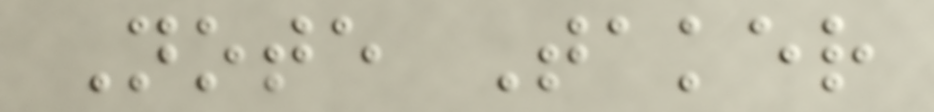Note Taker
